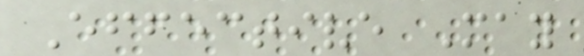Effective May
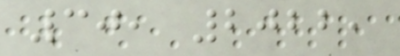30, 2022,
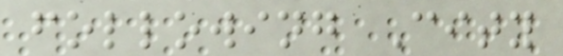following City
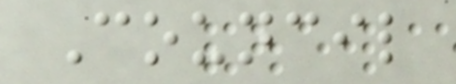Council
